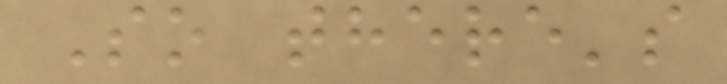So there's
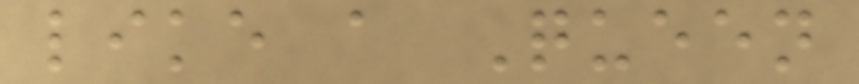like a Queen
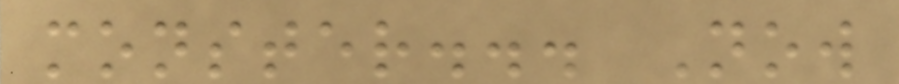monster... Now
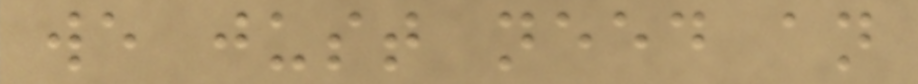we just need an
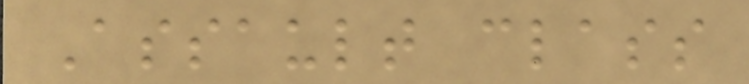Assault class
